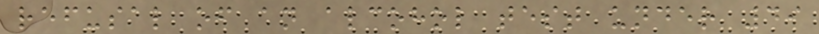refusal of an alcohol test under 49
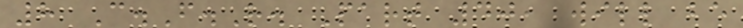8 C.F.R. Part 40, will be
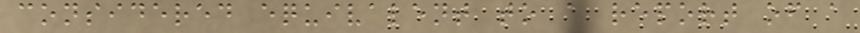considered equivalent to a report of a
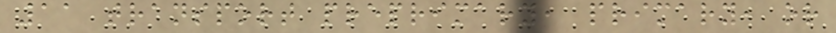11 transport preprimary, primary, or
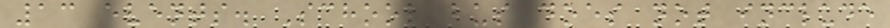13 events. School bus does not include
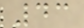43
